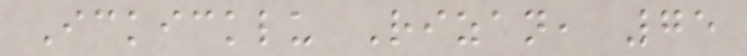Ickicklu Rizan, 75
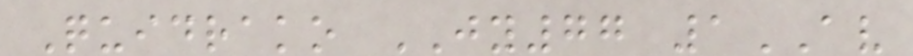Quidrako JY77 1AV
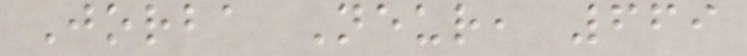Jorba Neur, 669
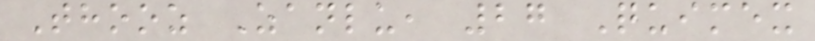Thooz Zanlu, 27 Quimex
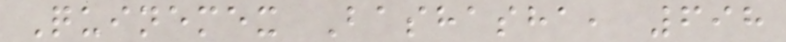Quinemex Bashasha, 698
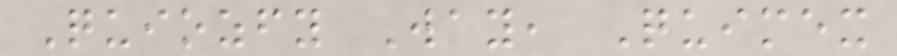Quiozfy Way, Quimex
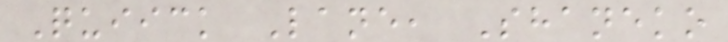Quiick Lane, Shaneko
